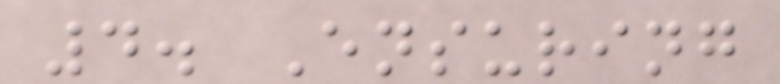4. Ensuring
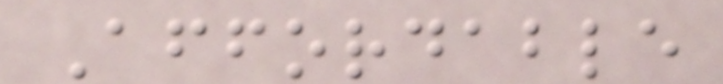Affordable
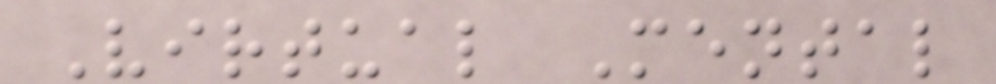Virtual Mental
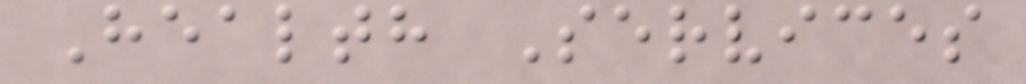Health Services
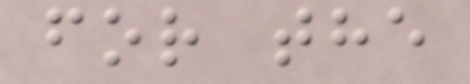for the
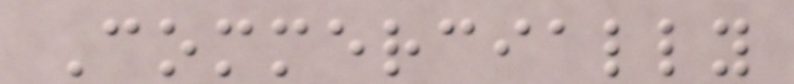Commercially
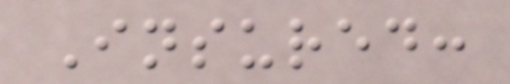Insured:
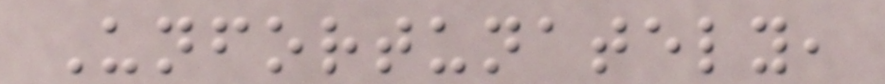Unfortunately,
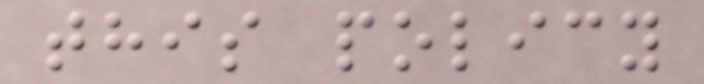this policy
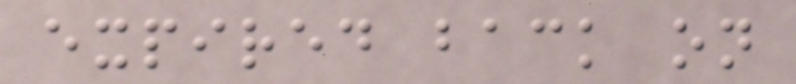expired back on
